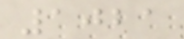1021
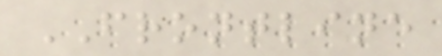FRONTLINE
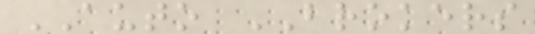AUTO BROKERS
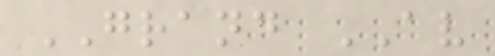GRAND AV
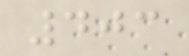403
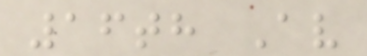16th Av
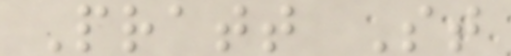Pratt St
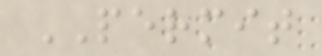PERMIT
